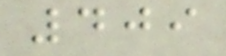409
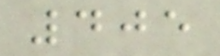405
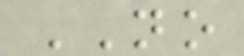NO
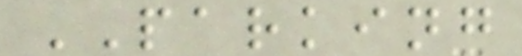PARKING
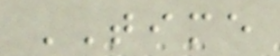TIME
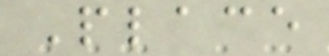Place
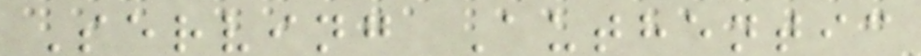Serving Authentic
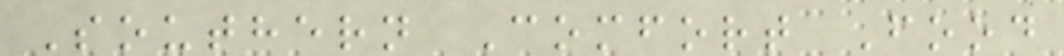Southern Comfort Food
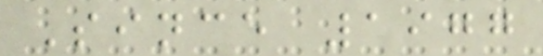Since 1977
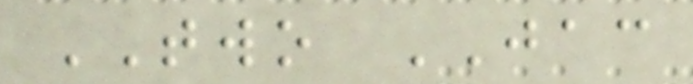TWO JAC
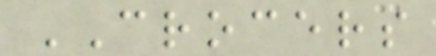CROCERS
